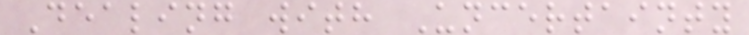Dealing with Uncertainty
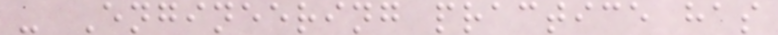- Engineering practice has
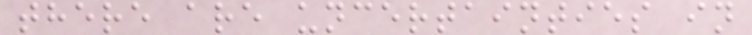there are uncertainties in
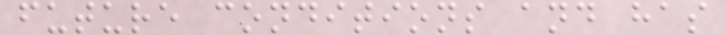future conditions and has
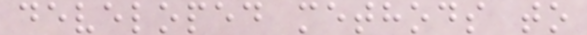developed methods to
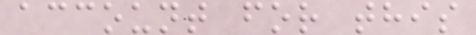account for this
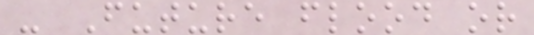- Future flood or
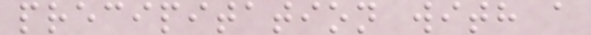precipitation with a
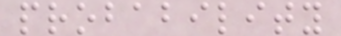probability
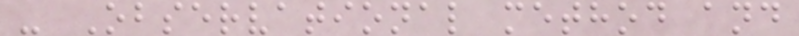- Observational method and
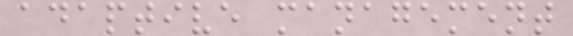adaptive management
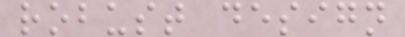robust design
